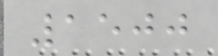1500
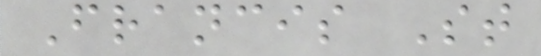Francis St
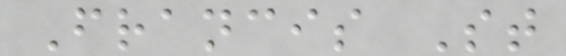Francis St
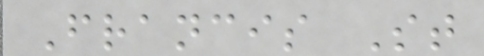Francis St
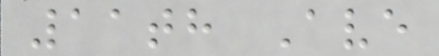11th Ave
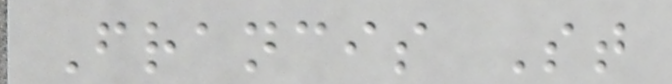Francis St
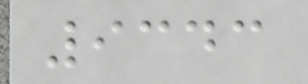9343
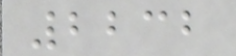2232
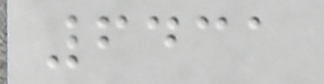6431
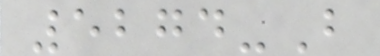5274-B
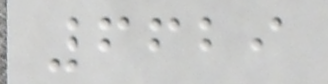6629
